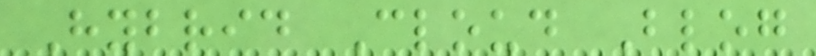Hybrid Cloud Blog
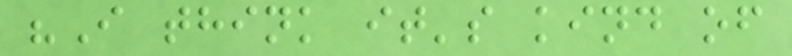"I think it's kind of
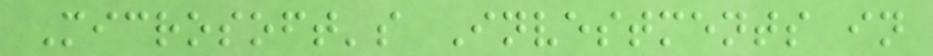Microsoft's Investments in
